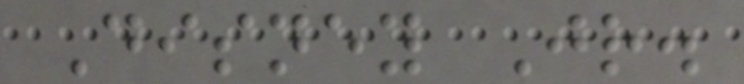Disney Jr.
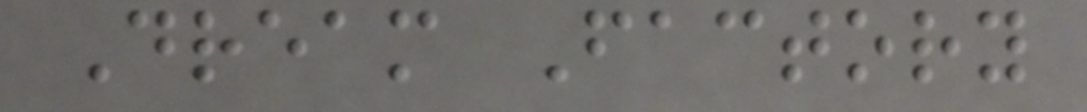Dream Factory
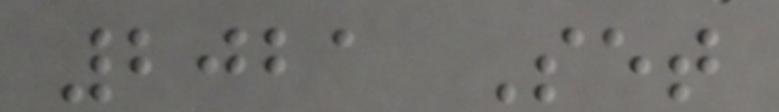2021 Set
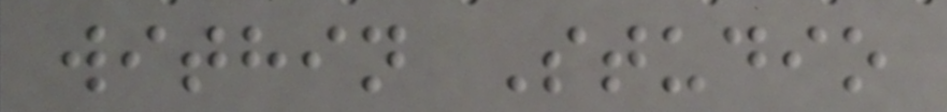within Studio
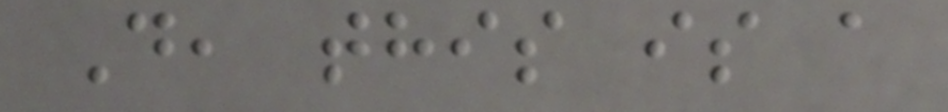D, this is a
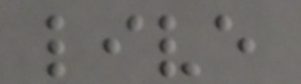live
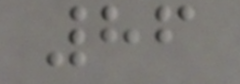86
